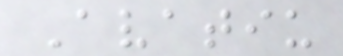Avatiu
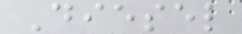Diesel
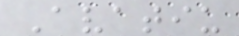Avatiu
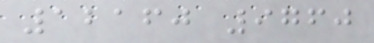12160 9760
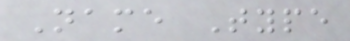Name Type
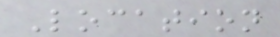Location
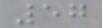57
